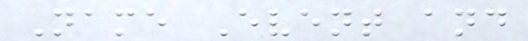Name Event and
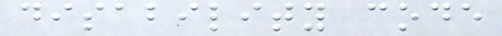disability code
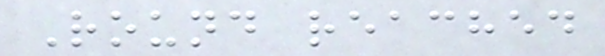Round reached
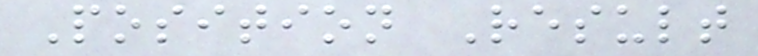Position Result
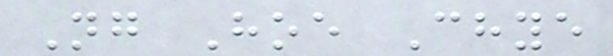Ng Hoe Chye
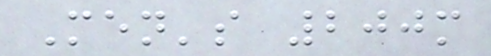Men's 200m
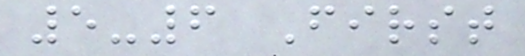5-6 First
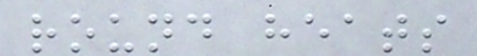round heats
